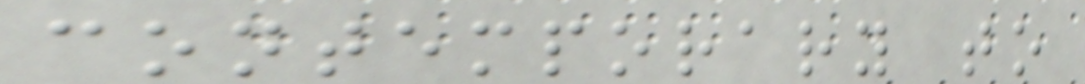contemporary to
